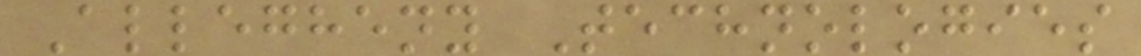Allegheny Technologies
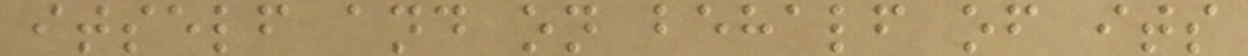itself and on behalf of its
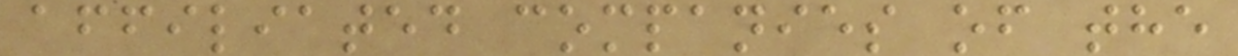affiliated companies of the
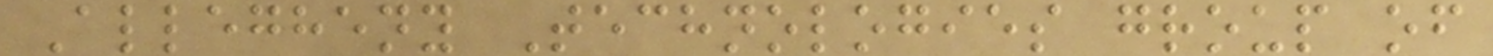Allegheny Technologies group of
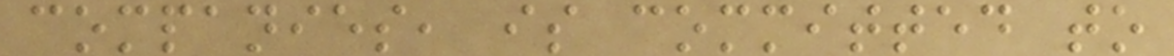companies, is committed to
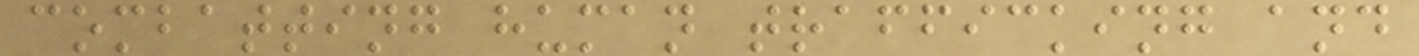combatting human trafficking and
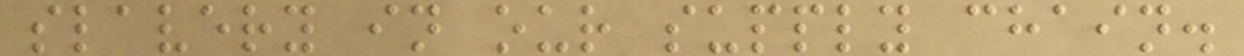slavery in our supply chain.
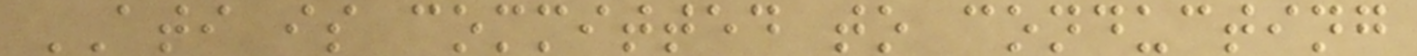ATI is committed to conducting
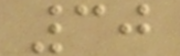30
